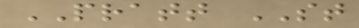PRATT ST
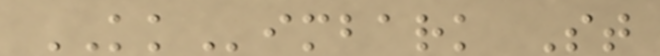KKimbark St
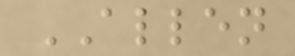ALLEN
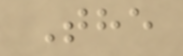The
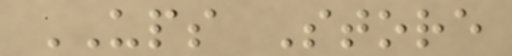UPS Store
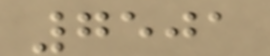7501
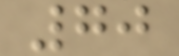70
